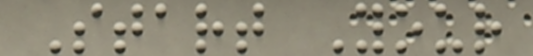Start Your
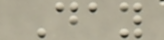Day
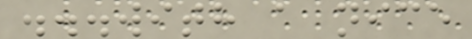...with a nice
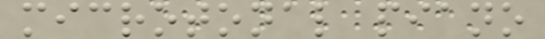microtonal piano
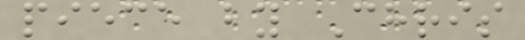piece by Chris
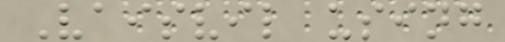Vaisvil using
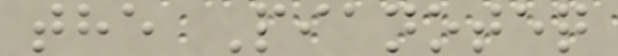the Pianoteq
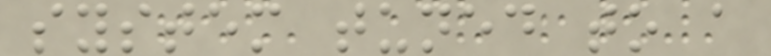system tuned to a
